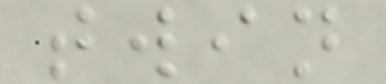twin
